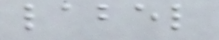label
